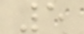5
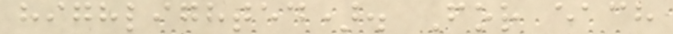highlighted). For each
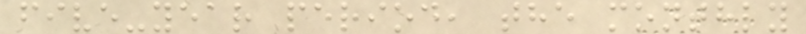five-year period, the monthly
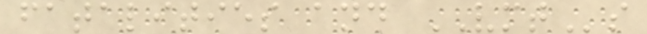fatalities and VMTs
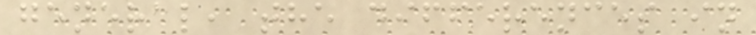general, the differences in
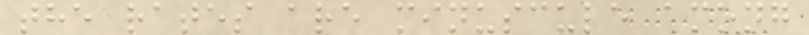the rates are minuscule among
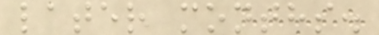later months.
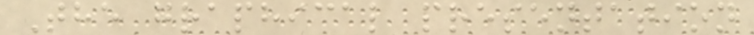The graphical presentation
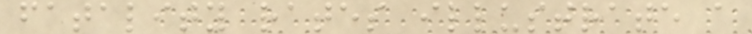fatality rates illustrate a
